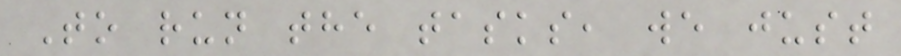To run the tasks, we just
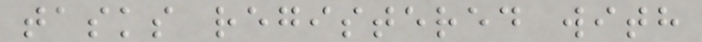tasks registered with
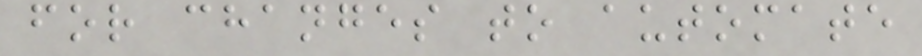for changes to automate
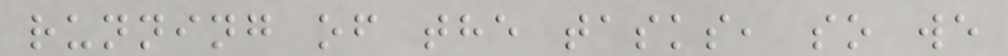running of the tasks, so we
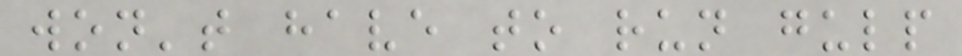won't have to run gulp
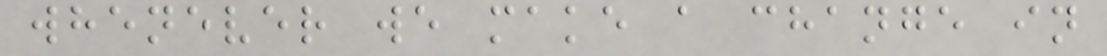whenever we make a change in
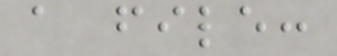a file:
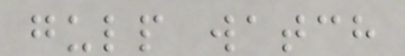gulp watch
